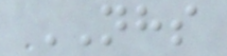NHS
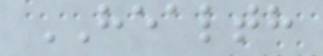HEALTH
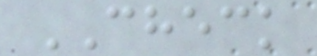CHECK
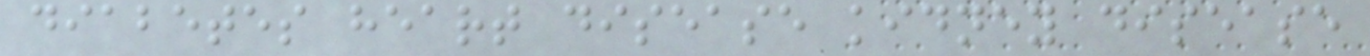diabetes heart disease kidney disease
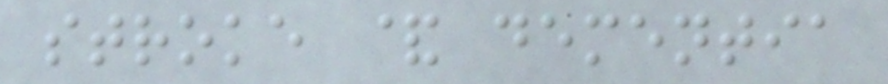stroke & dementia
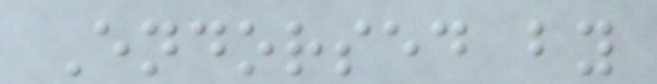Endorsed by
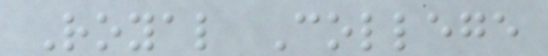Royal College
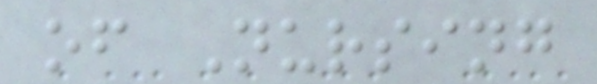of Nursing
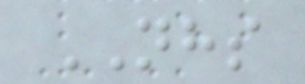NHS
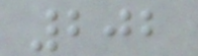202
